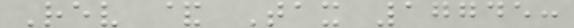Rev & Tax 17745:
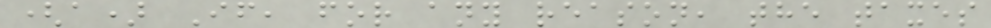(a) If, for any reason, the taxes
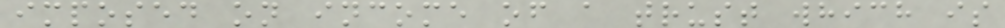imposed on income of a trust which is
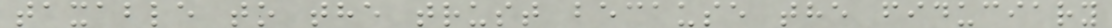taxable to the trust because the fiduciary
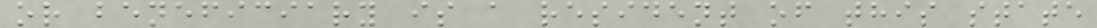or beneficiary is a resident of this state
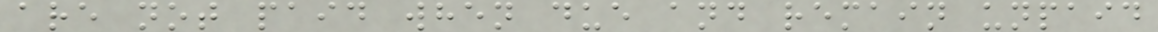are not paid when due and remain unpaid
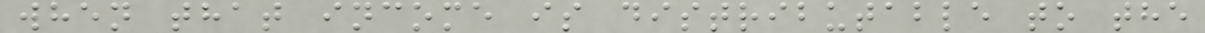when that income is distributable to the
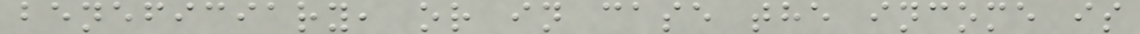beneficiary, or in case the income is
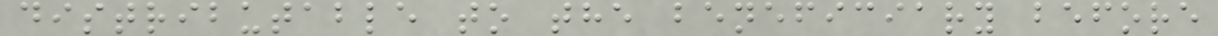distributable to the beneficiary before
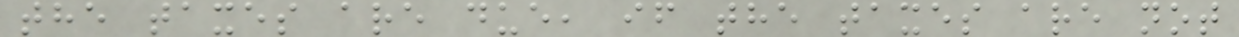the taxes are due, if the taxes are not
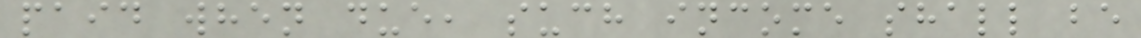paid when due, such income shall be
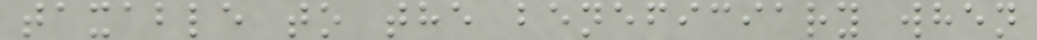taxable to the beneficiary when
